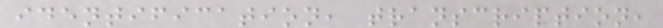identification, transcription,
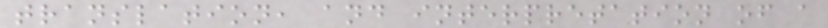translation, and interpretation of a
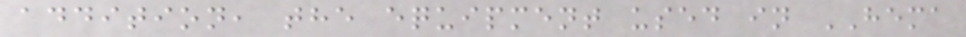addition, the equipment used in HEMA
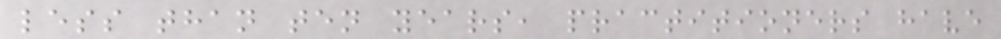less than ten years, practitioners have
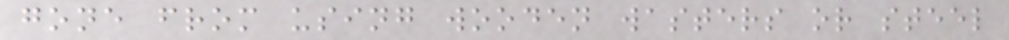gone from using wooden wasters or steel
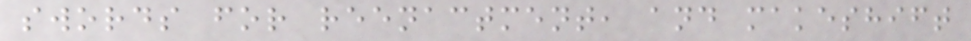swords for reenactment, and makeshift
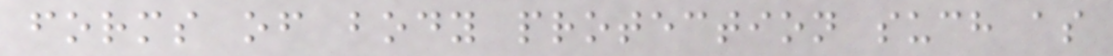forms of body protection such as
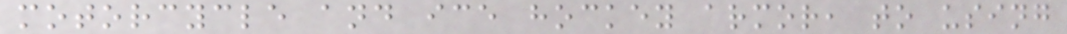motorcycle and ice hockey armor, to using
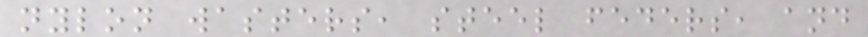nylon wasters, steel feders, and
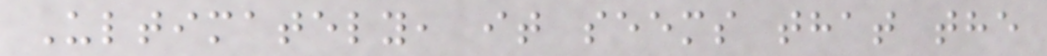Ultimately, it seems that the
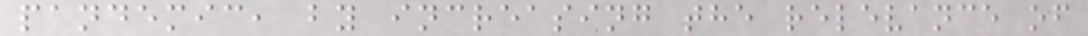pandemic, by increasing the relevance of
